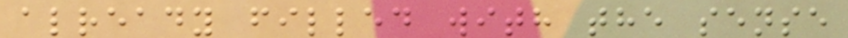already filled with the sense
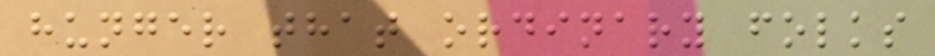hunger that ordinary folks
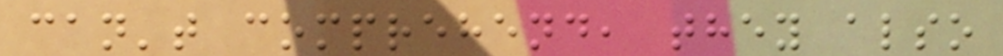can't comprehend, they also
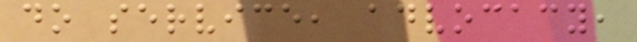do service, advocacy,
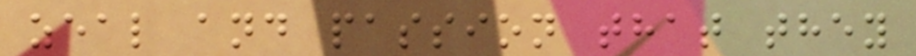zeal and passion that they
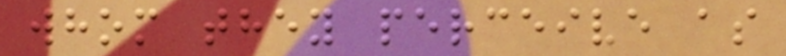whom they perceive as
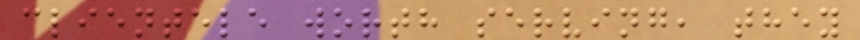clientele worth serving, they
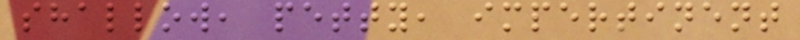shallow, petty, impertinent
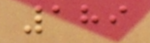189
